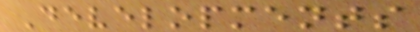Developments
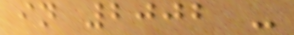in 2002 -
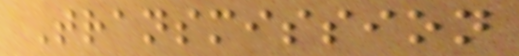Transmission
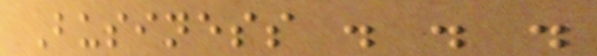Business . . .
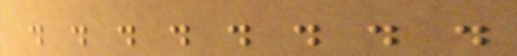. . . . . . . .
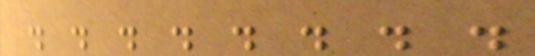. . . . . . . .
